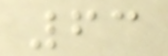63
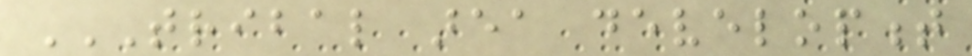TRIBAL AREA DEVELOPMENT
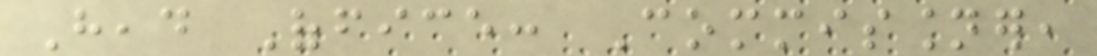Head Office: Commissioner,
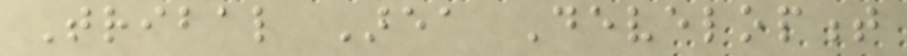Tribal Area Development
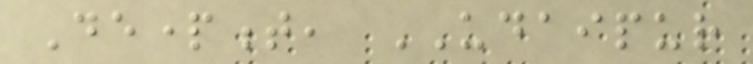Department, UDAIPUR
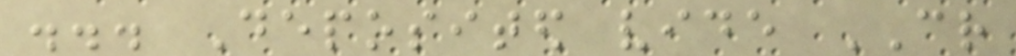... Deposited vide CR
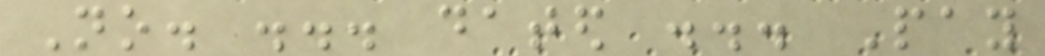No. ... dated ... Pay
